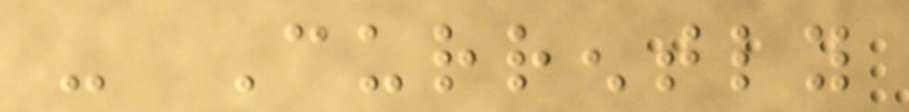- Currently
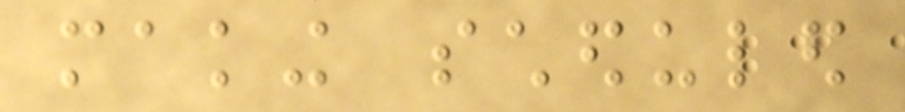making scheduled
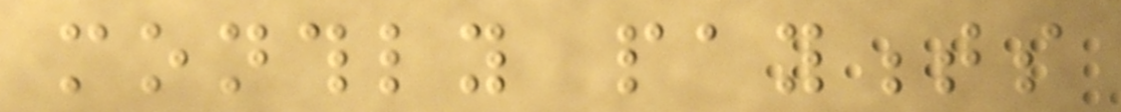monthly payments
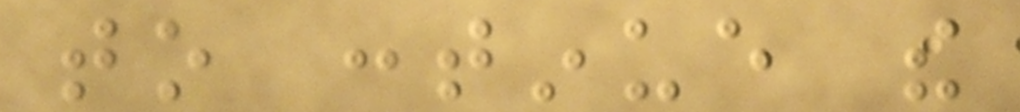to continue the
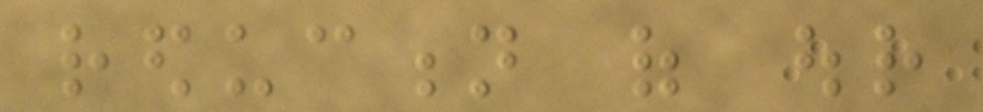reduction of our
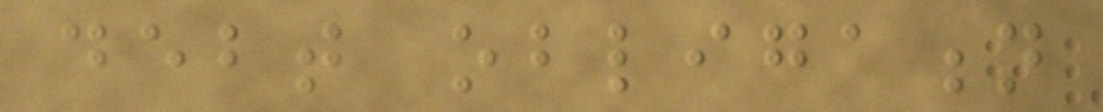debt obligation
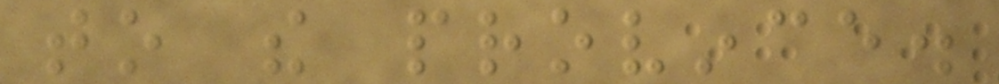to the province.
